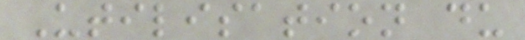Utilisation du
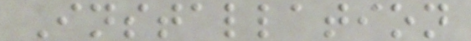Installation
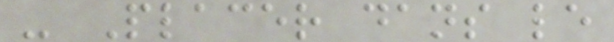- Placer dans le
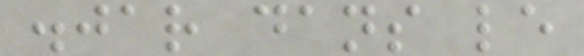.jar dans le
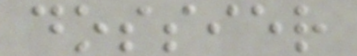dossier
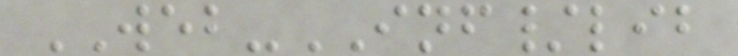WEB-INF/lib
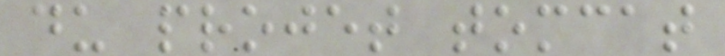du projet tomcat
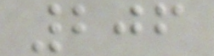206
